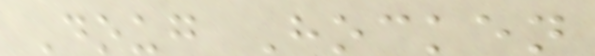Doug Hocken
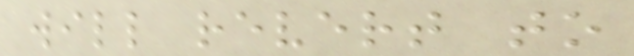will revert to
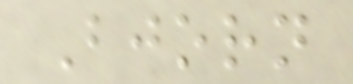Bjorn
